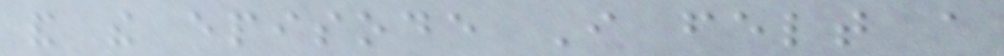and the episode I felt a
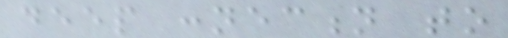deep connection to
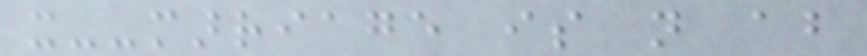it--marriage is not about
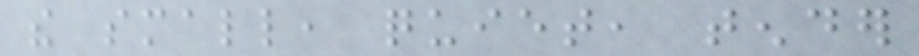the small, quiet, tender
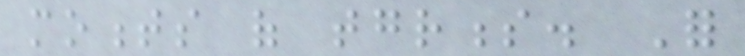moments of togetherness. For
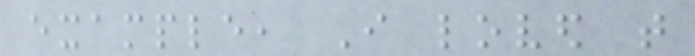example, I loved that
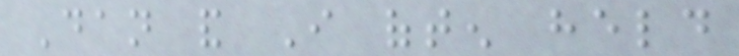Dan and I often held
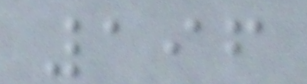196
